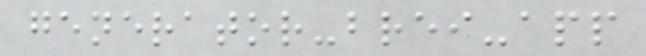generator-brei-app
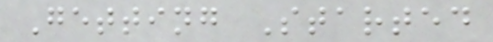Getting Started
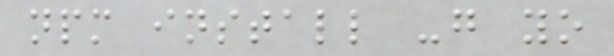npm install -g yo
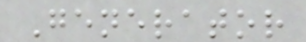Generator
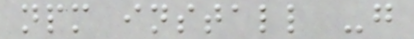npm install -g
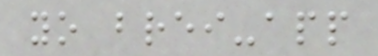yo brei-app
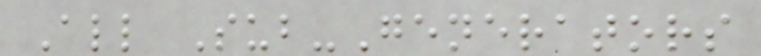All Sub-Generators
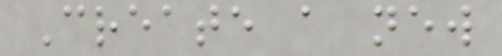Create a new
